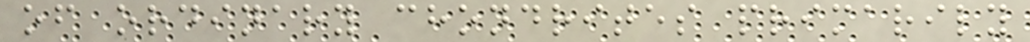of ordinary chondrites primarily
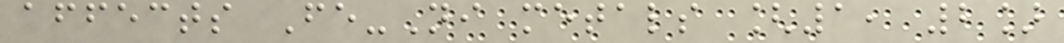affects Fe-Ni metals [1, 2]
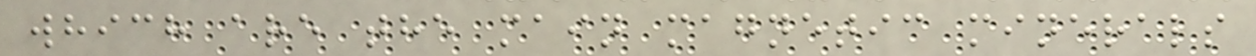which are the main magnetic minerals
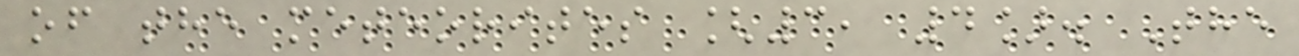of the meteorites [3, 4]. The
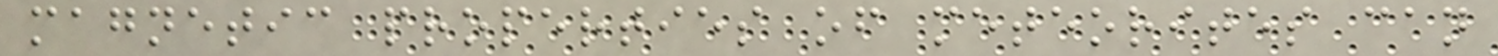magnetic properties of meteorites can
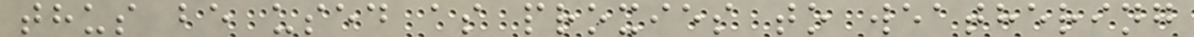thus be used as proxies to weathering
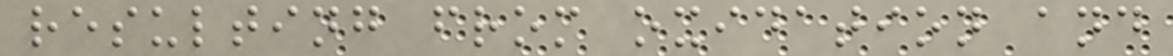resulting from oxidation and
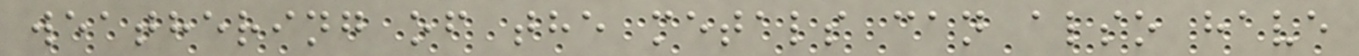weathering of the metals can also have
